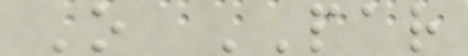O PAR
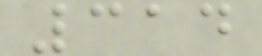314
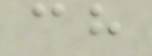ch
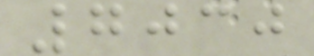7030
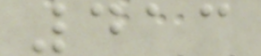413
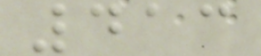413
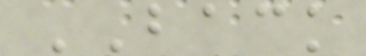BACK
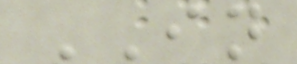IN
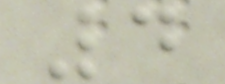4
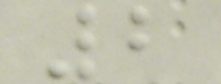2
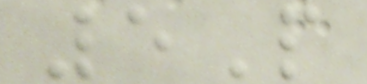5P
